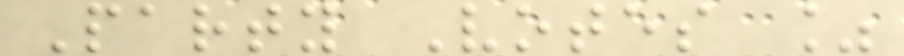Party Votes %
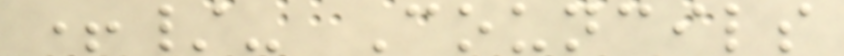+/- Councils
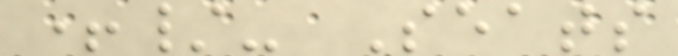+/- Seats
